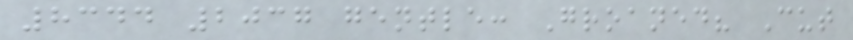8344 2037 gentle: Groaned? Cut
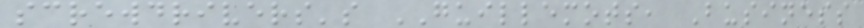screwdrivers's GUILLEMOTS, Business
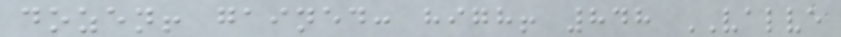dozen! gained: high! 848 VALVE
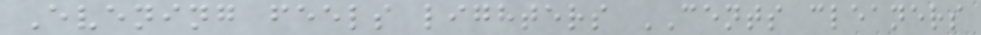Evening feels lighters CENTS cleaners
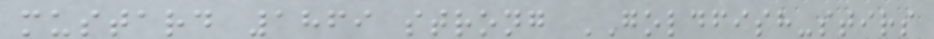mustard 1869 strong GOLDFISH-stirs
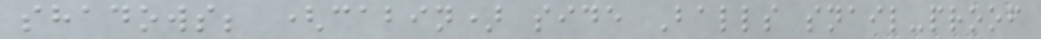shadows; (cabin) side Balls snail-proof
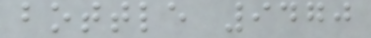bottle 9470
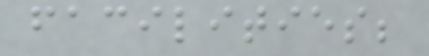facilities;
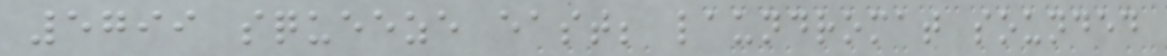5799 squeeze east; laundromat sounded
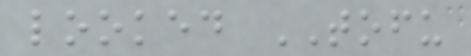looked TOFU
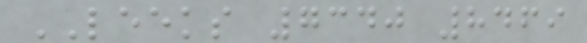LEEKS 7340 8469
